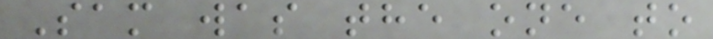Sam was the one to
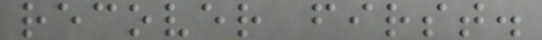recover first.
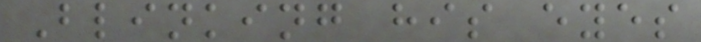Blinking his eyes
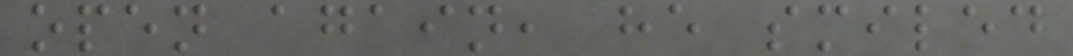open again, he smiled
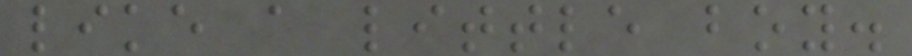like a little boy.
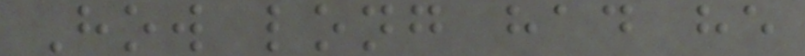How long had he
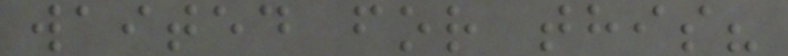waited for this?
